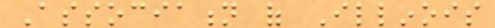Association of Illinois
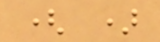( )
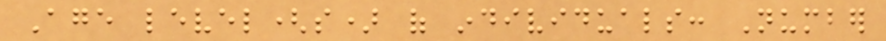Age level(s) of individuals: Number
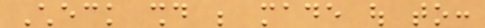Check should be made out to:
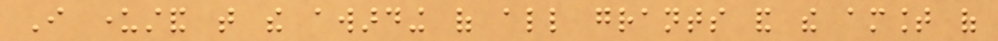I understand that the awarding of all grants and the amount of
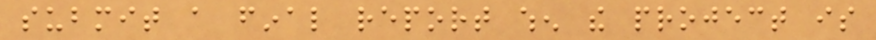submit a final report when the project is
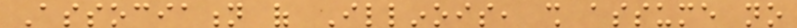Association of Illinois, shall assume no
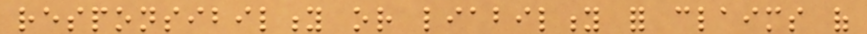responsibility or liability for claims of
